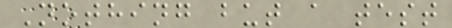Nothing but a test
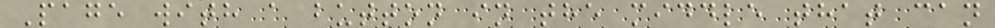Page with a button in the middle that can
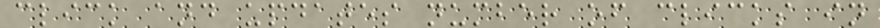click and updates number of clicks in
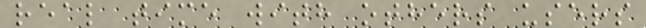real time with others users
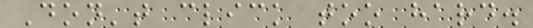Don't click too hard.
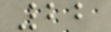22
